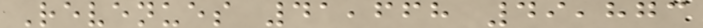Revenues 41,668 49,873
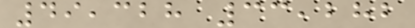49,328 33,282
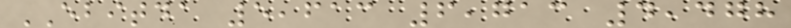EBITDA 5,613 6,713 4,478
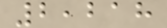2,218
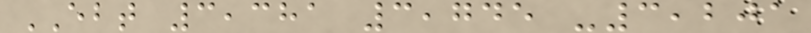EBT 3,381 3,745 -3,201
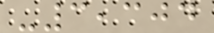-3,304
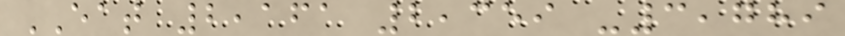EAT 2,161 2,359 -3,789
